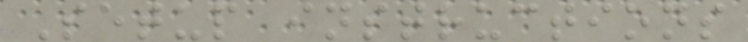Setup instructions
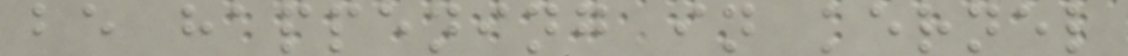be happening in kernel
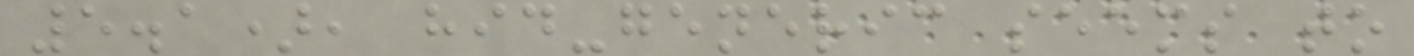5.1), hid-generic seems to
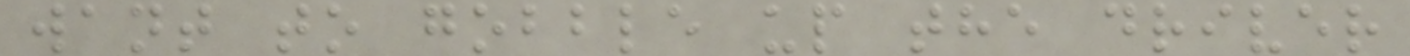want to gobble up the driver
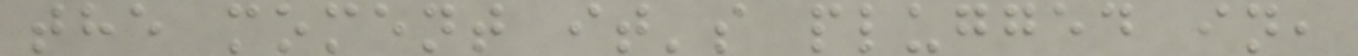the moment it's plugged in,
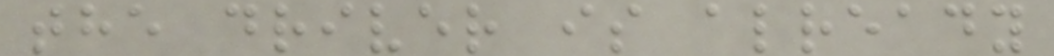the driver is already
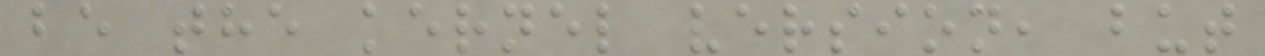be the kernel version, but
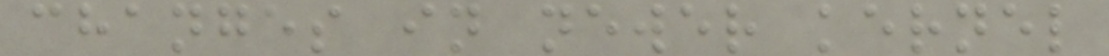changes in newer kernel
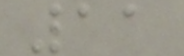11
